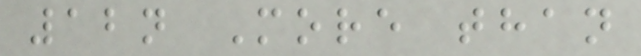12n More than
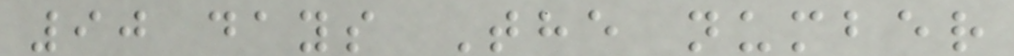90 days The number
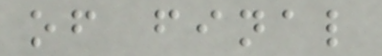of final
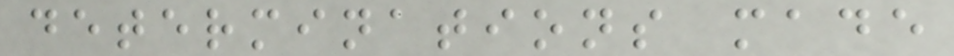determinations made
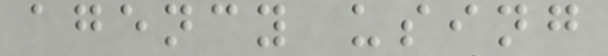agency using
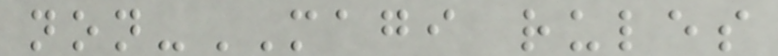non-MAGI rules
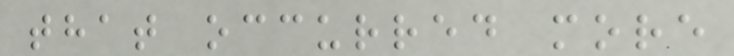that occurred more
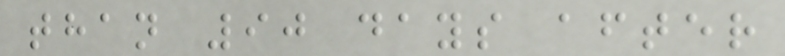than 90 days after
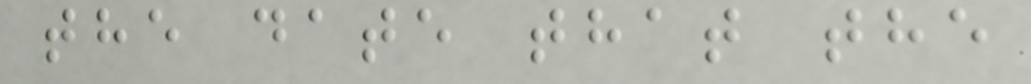the date that the
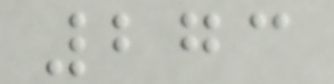273
